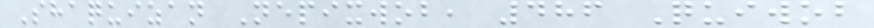Shaquizan Nepixwob, 486 Quiwob
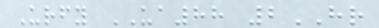Urfy UA88 2HR
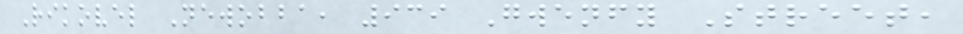Rikovel Newobba, 939 Gwenfy Street,
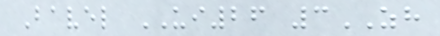Bavel UI26 3ZH
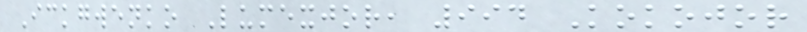Ickgwenko Lumexjor, 994 Kokojor
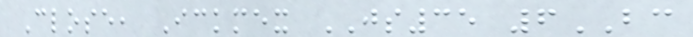Close, Ickmex JS35 6BC
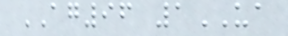AG96 1UA
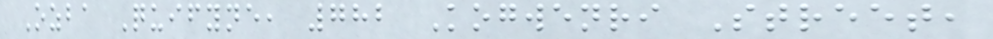Ozba Quifyne, 782 Kogwenri Street,
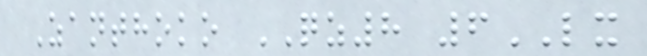Zanthoko QZ8 6LX
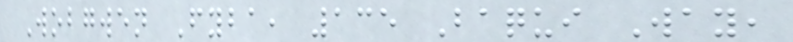Wobgwen Fyba, 135 Baqui Way,
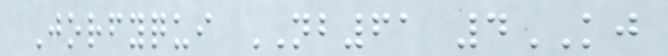Jorfyqui NB61 4KJ
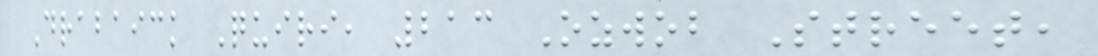Drabaick Quiri, 213 Ozwob Street,
